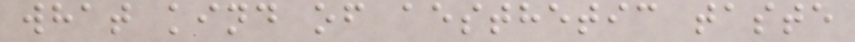what kind of aesthetic taste
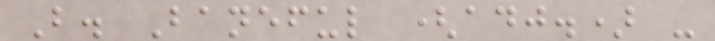B. Baneful (adj.) -
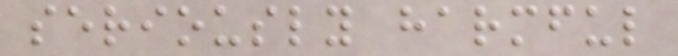seriously harmful
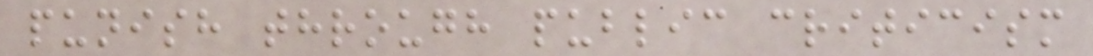punish through public criticism
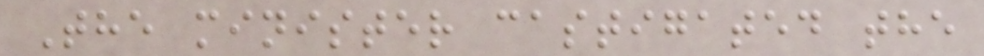The minister castigated the
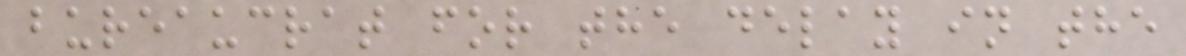bureaucrat for the delay in the
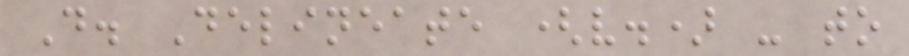D. Delineate (v.) - to
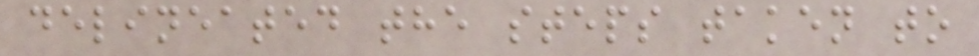delineated the steps taken to
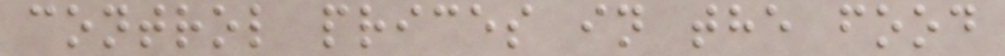control prices in the food
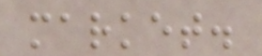market.
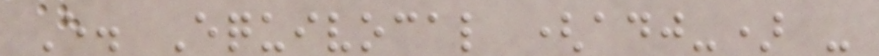E. Equivocal (adj-) -
